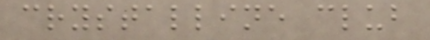crystalline club
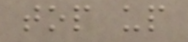top up
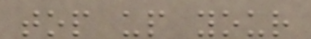top up your
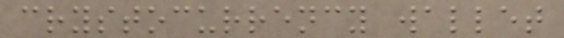crystocurrency wallet
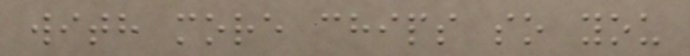with more chips so you
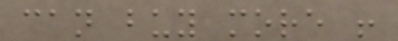can buy more !
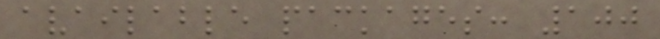available packages: 100
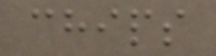chips
